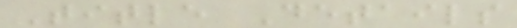Title Details
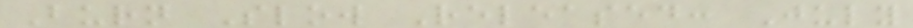Burn Slow Released: July
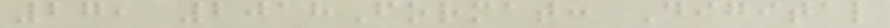27, 2018Format: Digital
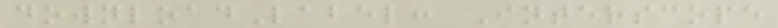downloadLabel: Interscope
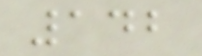142
